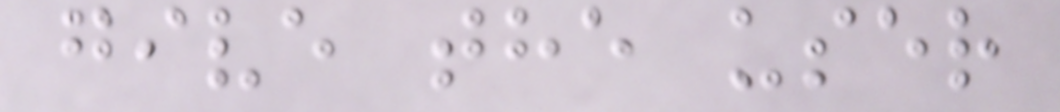give the user
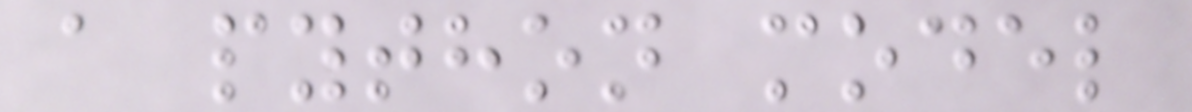a python model
